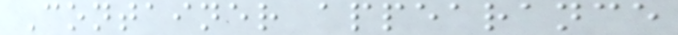Container appearance
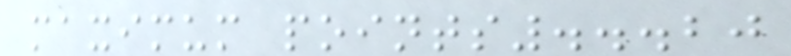maximum points...20
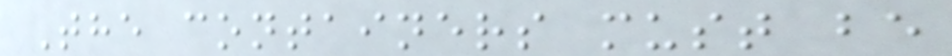The containers must be
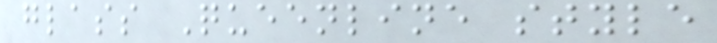glass Queenline style
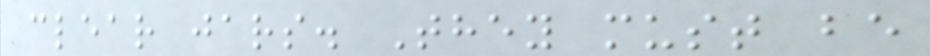clear jars. They must be
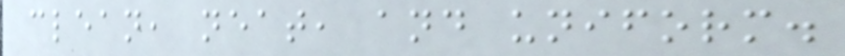clean, neat, and uniform.
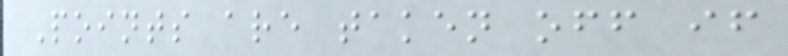Points are taken off if
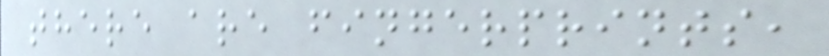there are fingerprints,
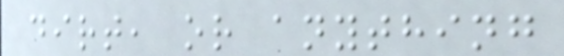dirt, or anything
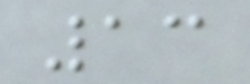13
